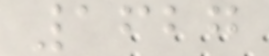1627
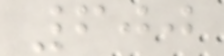600
